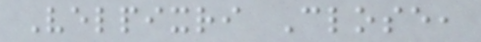Velpixri Close,
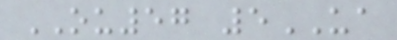OU57 5UA
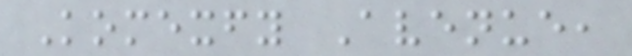Komexfy Avenue,
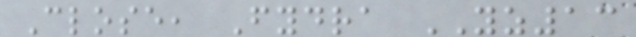Close, Fydra YZ13
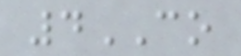4CO
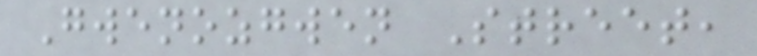Gwenozgwen Street,
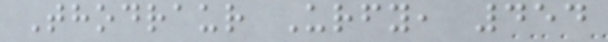Thodraur Urfy, 454
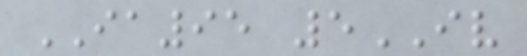IA95 5IV
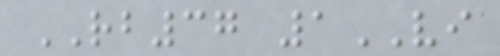RB37 1VI
